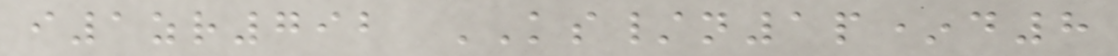i1zr792 KS/n1p*d8
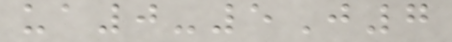ua0-5J7
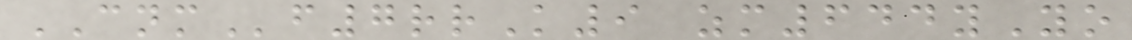CNMf7rrK9 zm644yYo
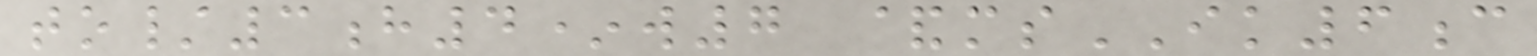to/3h4*w7 &msIK6c
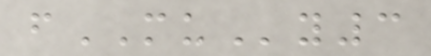fMUy3
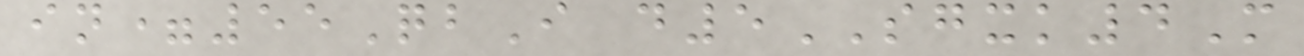in=55QbI d5SGXK4M
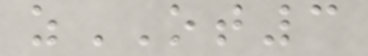zOT3
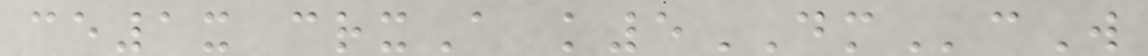ce1x crxA k5DMcW
